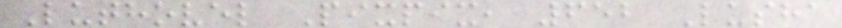Luthovel Pixpix, 652 Lusha
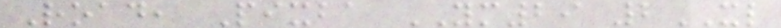Road, Pixba YM29 2XL
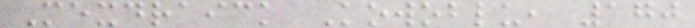Mexdraick Kowoblu, 170
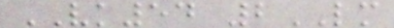VK54 2LM
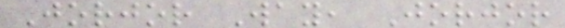Jorjor Way, Jorjor
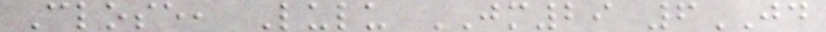Close, Lulu JM29 6JD
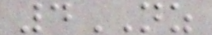4NZ
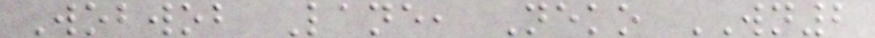Wobwob Lane, Neko WN2
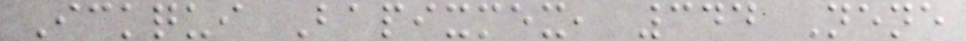Ickqui Bapixmex, 344 Nene
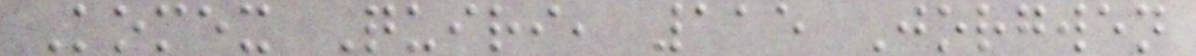Komex Quiri, 115 Jorgwen
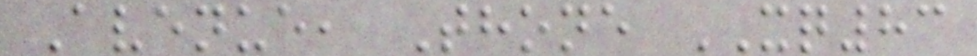Avenue, Thone XQ83
